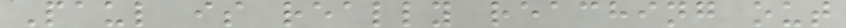Paul is really reaching out
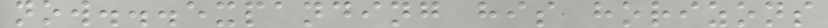now...expanding his horizons
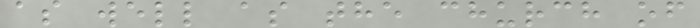as well as the church of
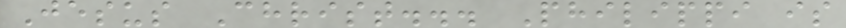Jesus Christ... Philippi is
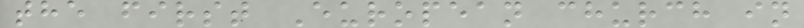the first European church in
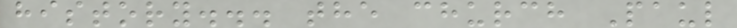history... the church Paul
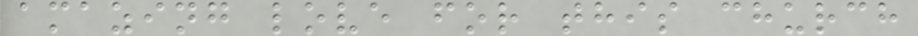amazing love for this church
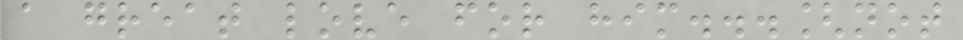a great love for him...[not
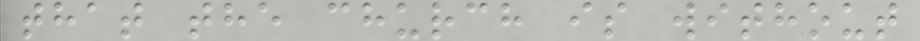that the church is without
